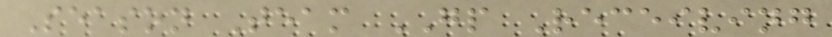Season Team GP Receiving
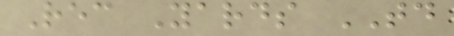Rec Yards TD
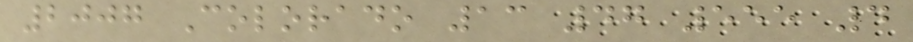2007 Colorado 13 47 555 4
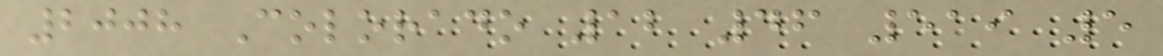2008 Colorado 12 46 519 5
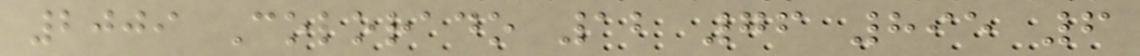2009 Colorado 12 76 895 6
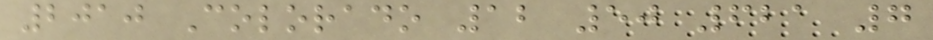2010 Colorado 12 50 621 7
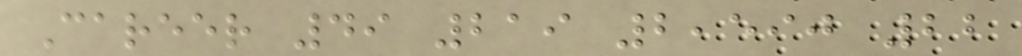Career 49 219 2,590 22
